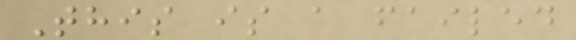This is a failed
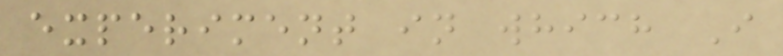experiment in which I
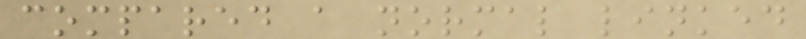compared a normal linked
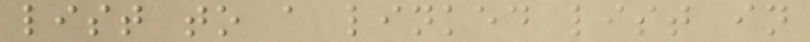list to a linked list in
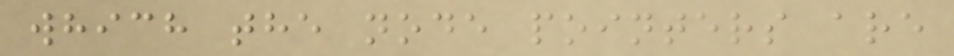which the node pointers are
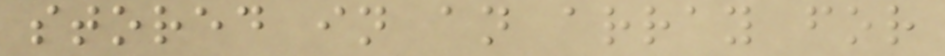stored in an array for
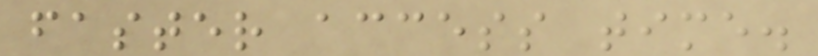faster access time.
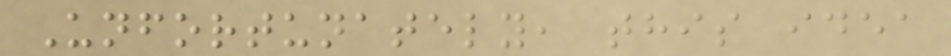Unfortunately, this idea
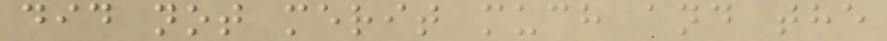did not merit much and the
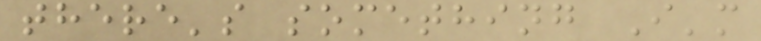there's something I'm
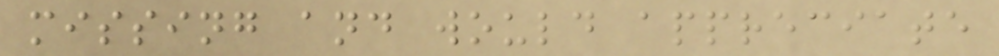missing and would appreciate
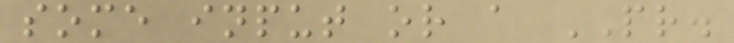some input or a PR.
